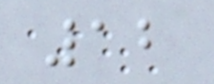12
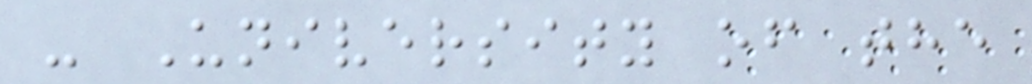- University of the
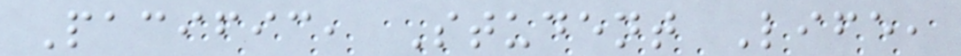Pacific, Student Life,
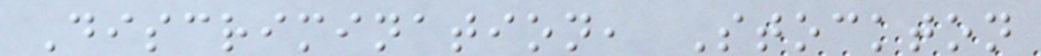Discrimination, Stockton
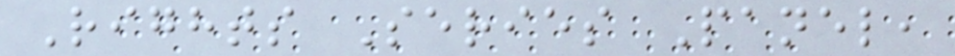Rights Series Panel,
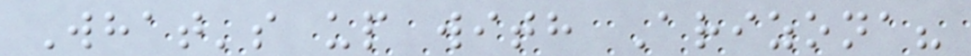What's up with Arizona?
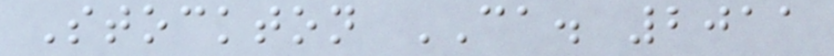Stockton CA. 2011
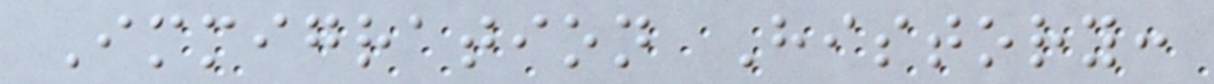Immigration History:
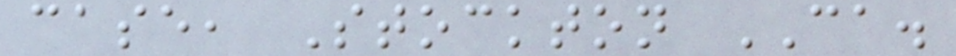case, Stockton CA.
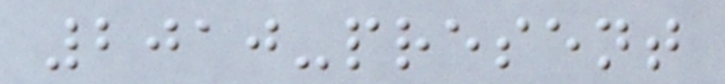2010-present
